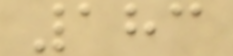183
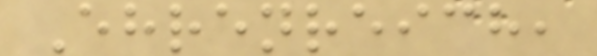Ehrenreich,
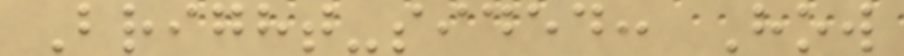Bright-sided: How
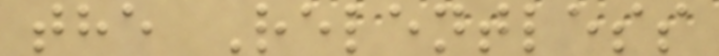the Relentless
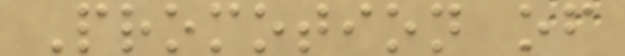Promotion of
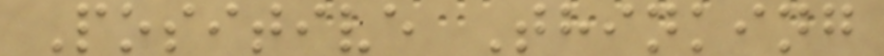Positive Thinking
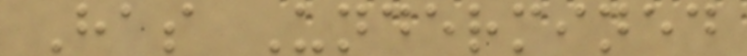Has Undermined
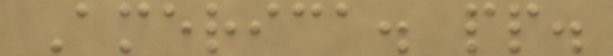America. pp.
